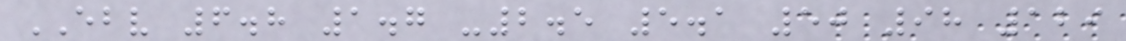EBV 6.8 1.7 -2.5 5.1 50 98 129
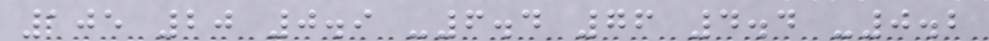105 20 0.9 -6.4 76 4.4 -0.2
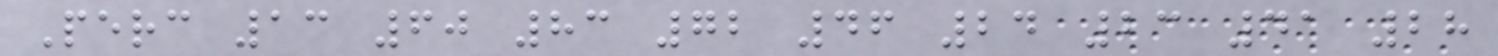Perc 13 60 83 72 46 24 23 41 28
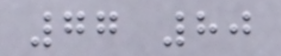77 80
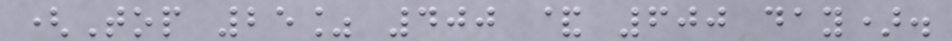(Top 25% 400 & 600 day).
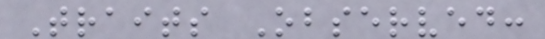Traits Observed:
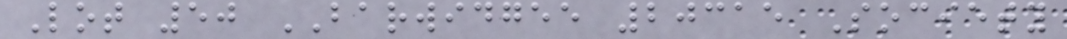Lot 50 BARWIDGEE 20315 Society
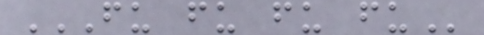FU FU FU FU
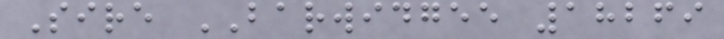Sire BARWIDGEE 18269
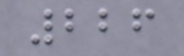226
